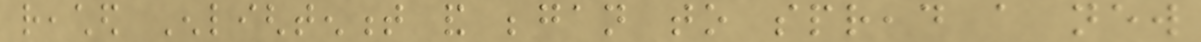reached Enlightenment and began to spread a new
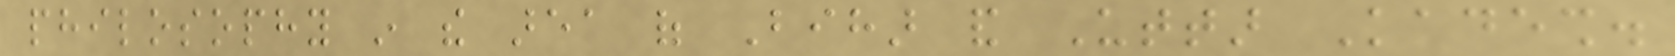philosophy in the area of Bihar and Uttar Kadesh.
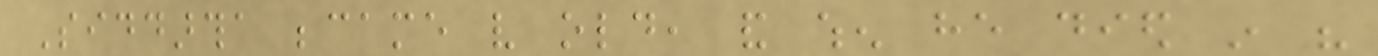Siddartha became very old, and when he died in his
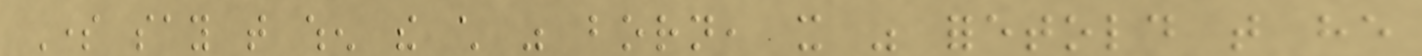Some say that when the child was born, it was foretold that he
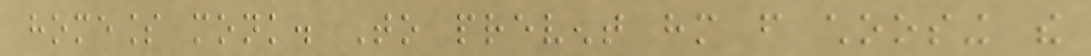homeless monk. To prevent him from choosing the
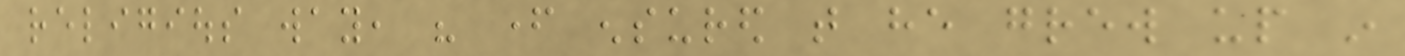religious way, his father ensured that he grew up in
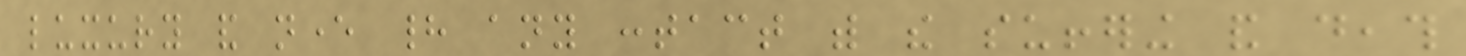luxury and never had any contact with the suffering and death
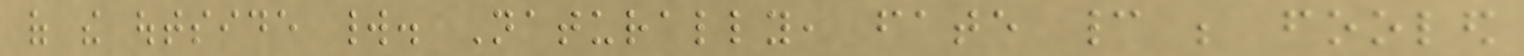of the outside world. Naturally, fate cannot be fooled
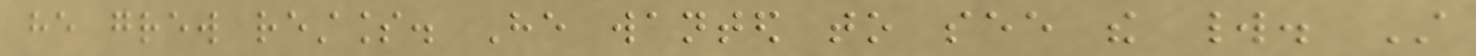he grew restless. He wanted to see the world. Still
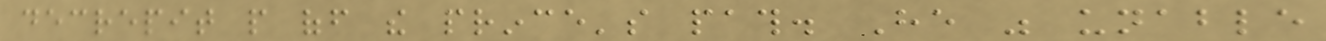decrepit people off the prince's path. He was unable
